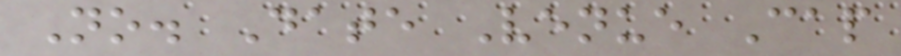No. Date Venue Cap
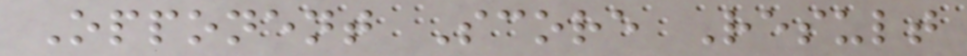Opponent Score Result
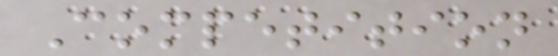Competition
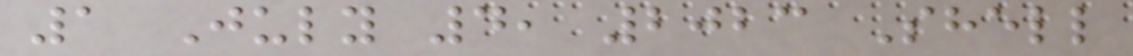1 July 4, 2023 Shell
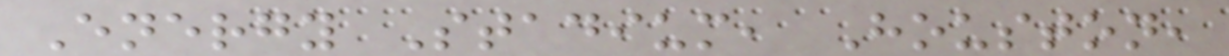Energy Stadium, Houston,
